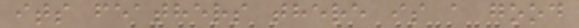its feathers there is a good
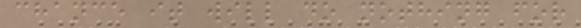chance it will do nothing for
